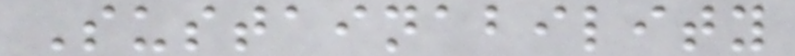Sustainability
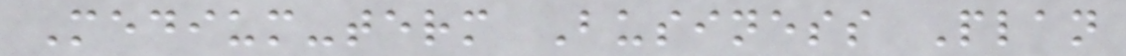Medium-term Business Plan
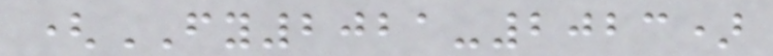(FY2021-2023)
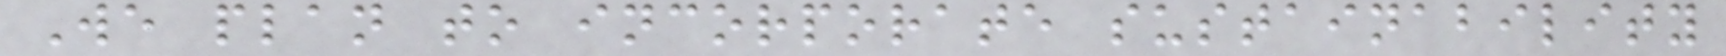We plan to incorporate sustainability
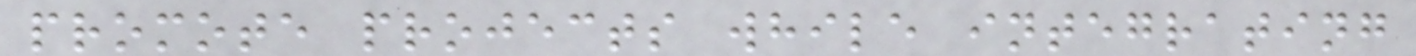promote projects while integrating
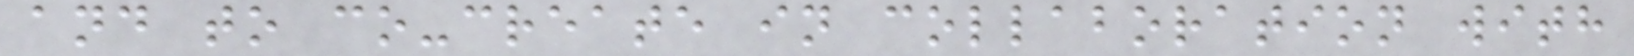and to co-create in collaboration with
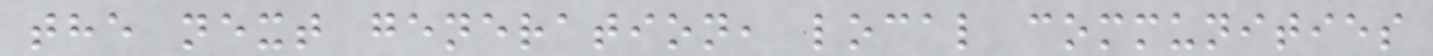the next generation, local communities
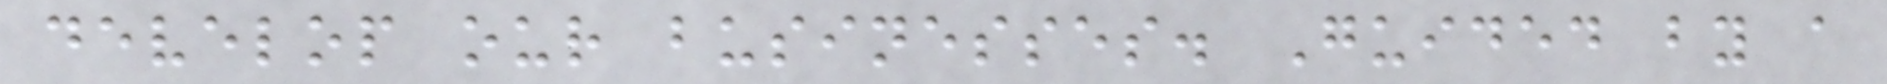develop our businesses. Guided by a
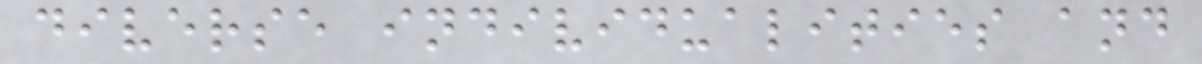diverse individualities and
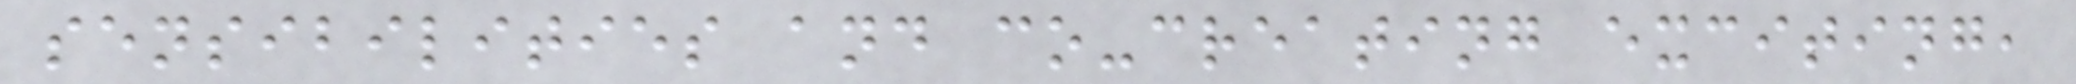sensibilities and co-creating exciting,
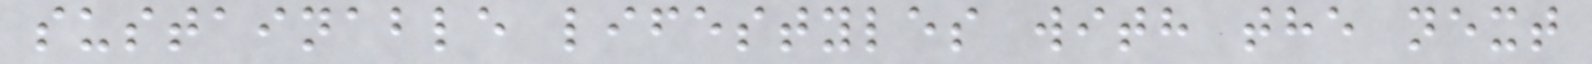sustainable lifestyles with the next
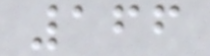166
